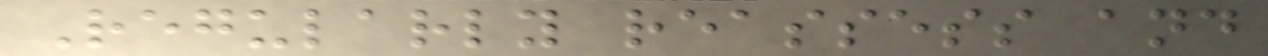Regularly reassess and
